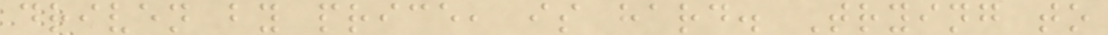driven by price, is hard. Trying to
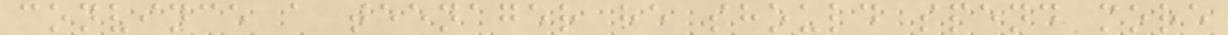convince a teenager he should spend more
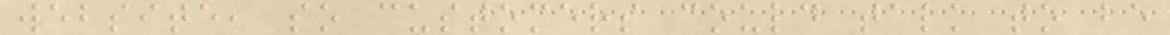website, so customers could talk to be
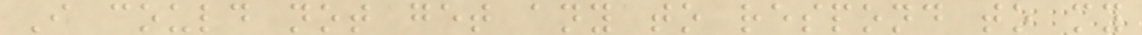I could not get any to respond to my
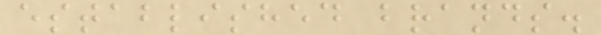established brands.
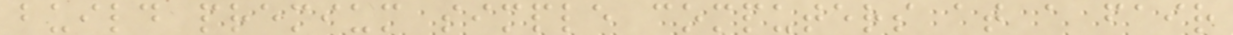build premium simple computers at a fair
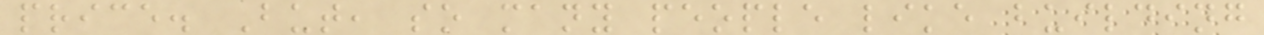price. But, so many people like building
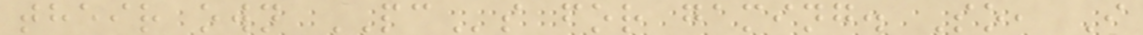their own PCs for gaming. So, I
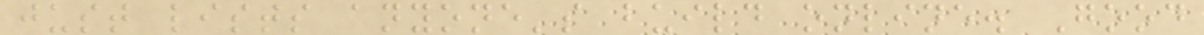just lists anyone's build online. Good
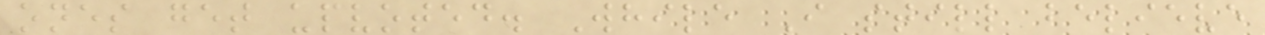ones get upvoted. While I still believe
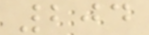204
